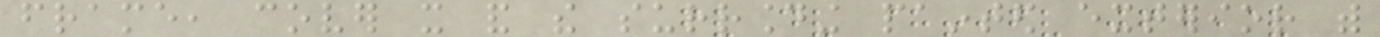frame, cover it and the surrounding painted exterior with
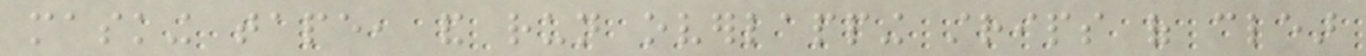masking tape, and run overlapping strips of clear
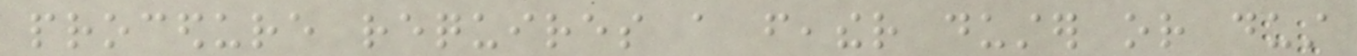procedure requires a feather duster or dust
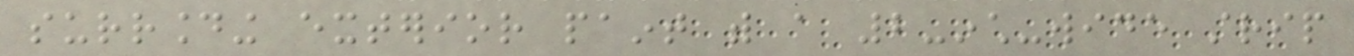surrounding exterior paint with a 2-inch-wide strip
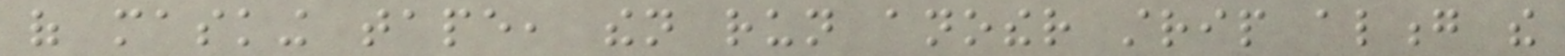of masking tape, then run another strip along the
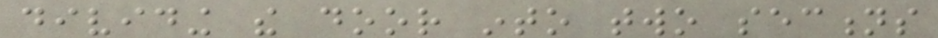dividing the door into two sections
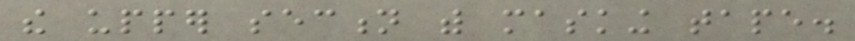the upper section with masking tape.
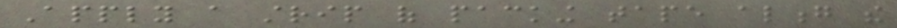Apply a strip of packing tape along the
